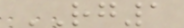RG1
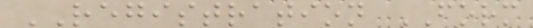REGISTRATION FORM
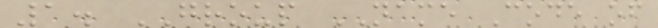1. GROUP NAME Code of
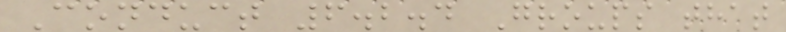Conduct 6.2.4 Groups that
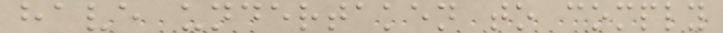have undertaken to comply
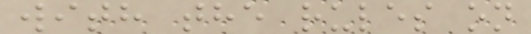with the rules on
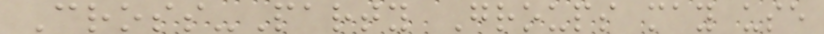Cross-Party Groups may use
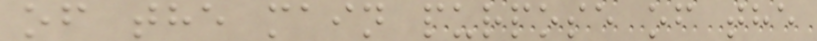of the main purpose of the
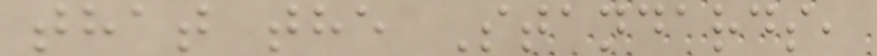that the Standards,
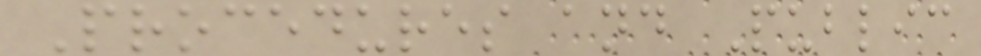Procedures and Public
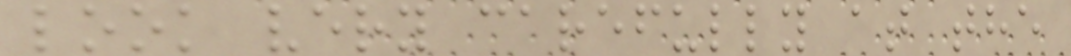look very carefully at the
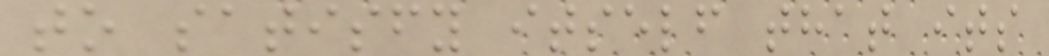to satisfy itself that its
